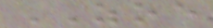ZOE
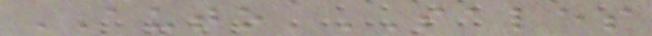AUTO SALES
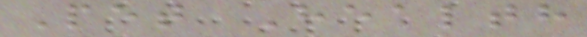Pet Health
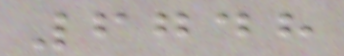6748
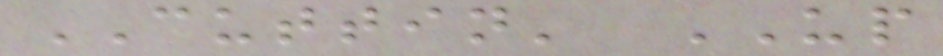CUTTIN' UP
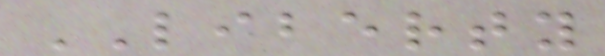LIBERTY
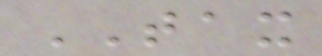TAX
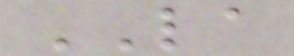LA
